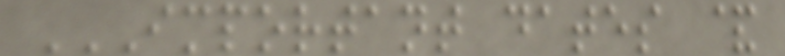IMPORTANT DATES &
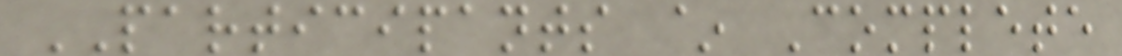PARTICIPANTS ~ Complete
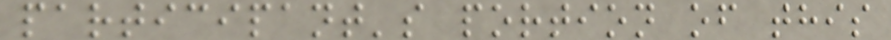participant's portion of this
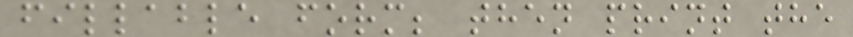fillable form; then print the
